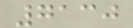7130
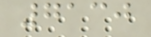7130
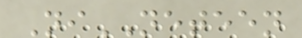NiNETEEN
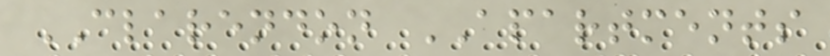CLARENDON APARTMENTS
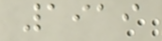1919
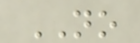NO
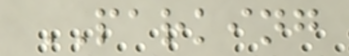PARKING
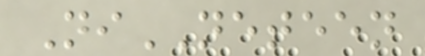NiNETEEN
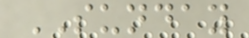SUNDAY
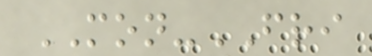MON-FRI
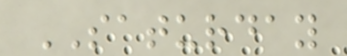SATURDAY
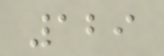129
